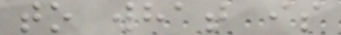to what is
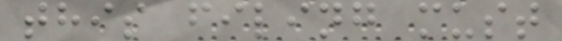this filing must
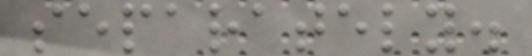separately.
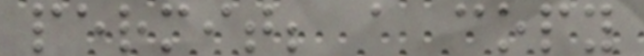permit; a copy
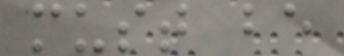must be
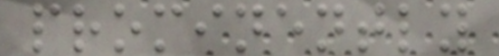prominently
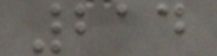214
